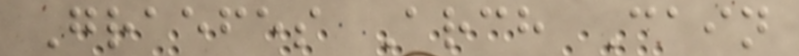Graefes Arch Cain
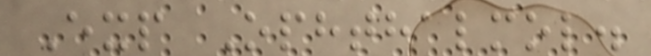Exp Ophthalmol.
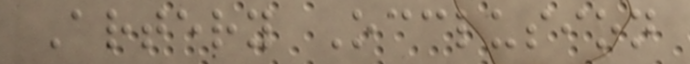Artery Occlusion
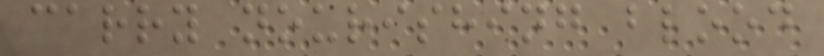carry nourishing blood
